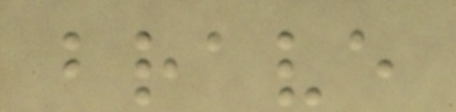brave
